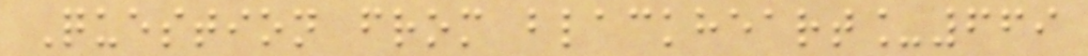Question from blackheart_669
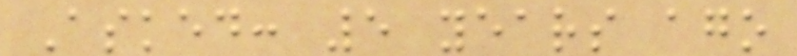Asked: 5 years ago
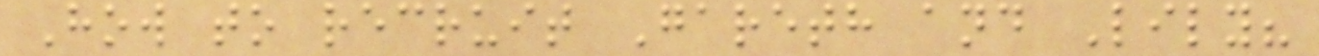How to recruit Gareth and Lily?
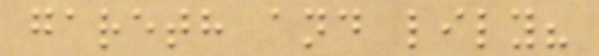gareth and lily?
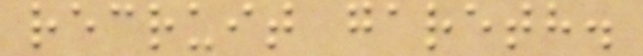recruit gareth.
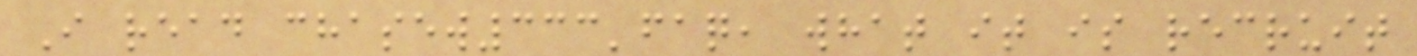I read chasew333'faq, what it is recruit
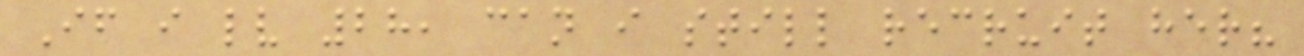If i lv 28, can i still recruit her?
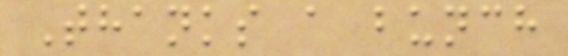Thanks a bunch
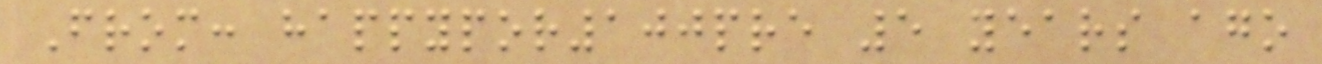From: happypor100pre 5 years ago
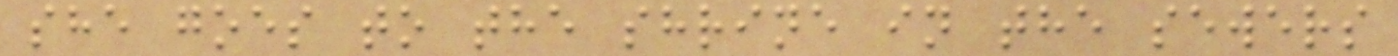she goes to the shrine in the sewers
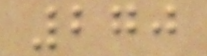270
